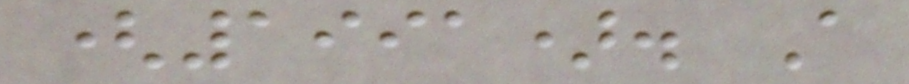(1991). A
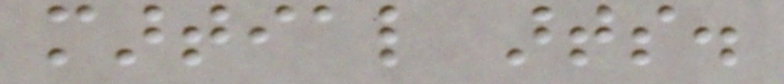martial arts.
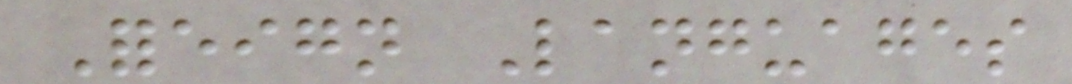Foreign Languages
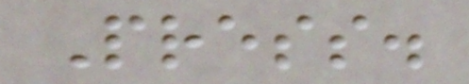Press.
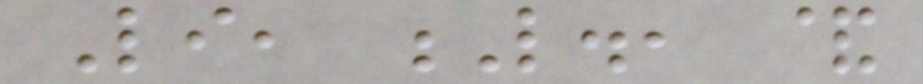Li, L., &
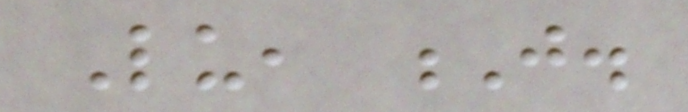Lu, J.
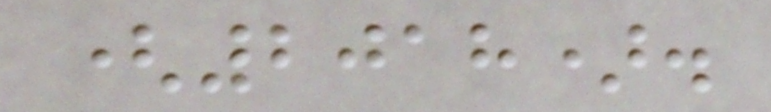(2018).
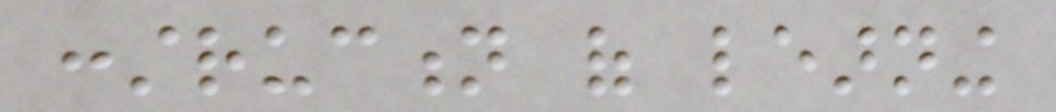construction of learning
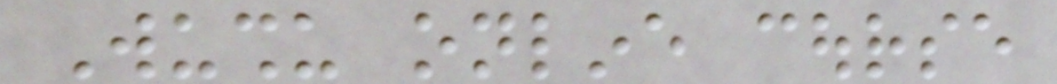Wushu online course
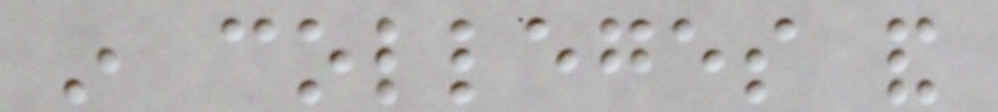in colleges and
